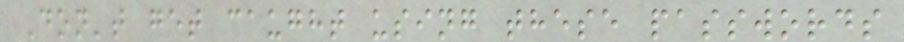Don't get caught using these passwords
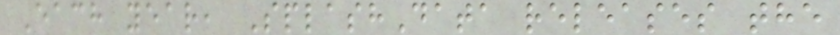Each year, SplashData releases the
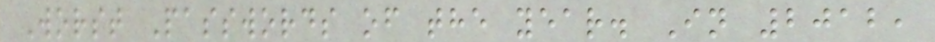Worst Passwords of the year. In 2012,
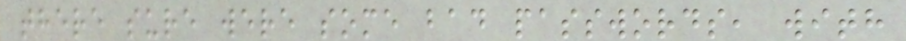there sure were some bad passwords, with
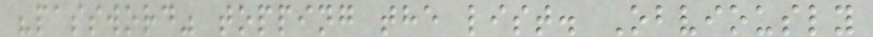"password" topping the list. Obviously
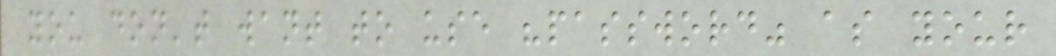you don't want to use "password" as your
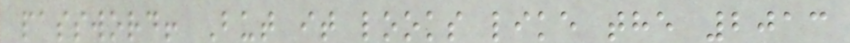password! But it looks like the 2013
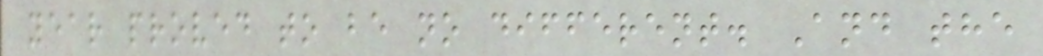year proved to be no different. And the
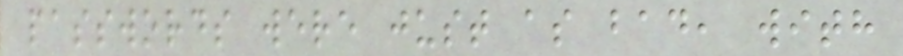passwords were just as bad, with
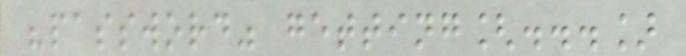"password" getting[...]
